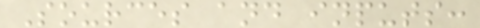Sources and inputs:
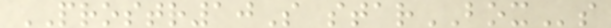PROSTR10S starBOXs
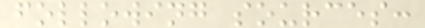following sources:
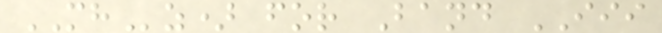MHz) for Band III
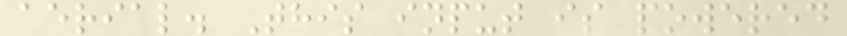aerial. This input is powered
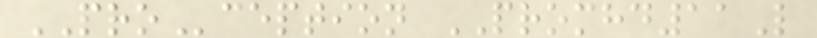PROception PROMHD11L
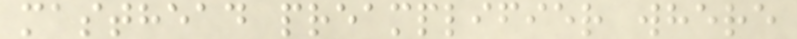masthead preamplifier where
